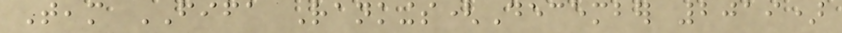Team FIFA Rankings(December 2019)
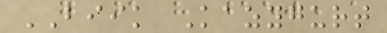BIIK Kazygurt
